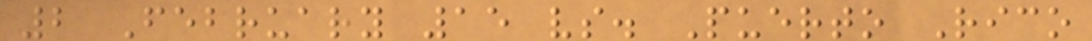2 February 15 vs. Puerto Rico
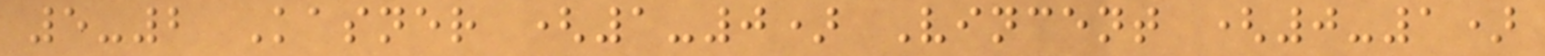5-2 Kasner (1-0) Vincent (0-1)
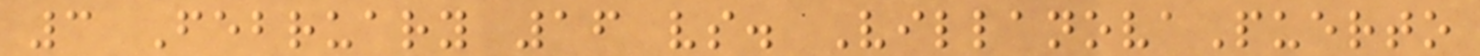3 February 16 vs. VillanovaPuerto
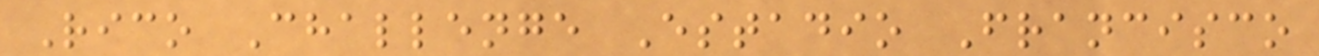Rico Challenge Estadio Francisco
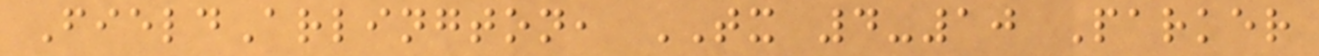FieldArlington, TX 4-10 Parker
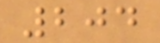204
